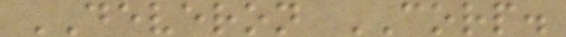DEVERON CORP.
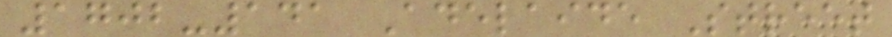1702-141 Adelaide Street
